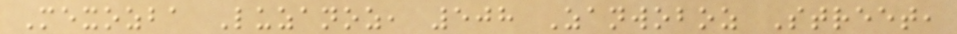Mexozba Luzanoz, 508 Zanwoboz Street,
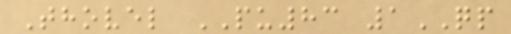Thovel PU83 1QP
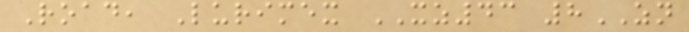Road, Lurimex XZ43 8ZN
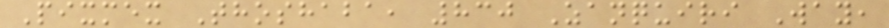Pixmex Thoshaba, 830 Zanquiri Way,
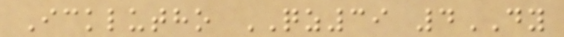Icklutho QZ39 4DY
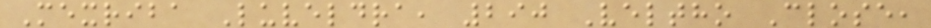Mexriba Luveldra, 290 Veltho Close,
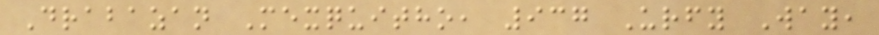Drabazan Mexquitho, 937 Urfy Way,
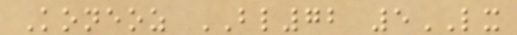Koneoz BL72 5LX
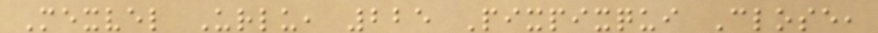Mexvel Urlu, 225 Pixpixqui Close,
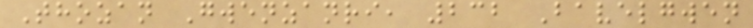Thozan Gwenzanri, 232 Bavelgwen
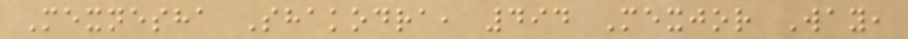Mexnesha Shakodra, 494 Mexjor Way,
